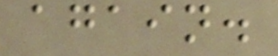again.
